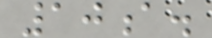10a.
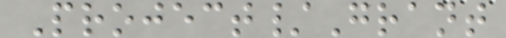Project/Grant
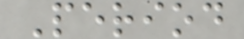Period
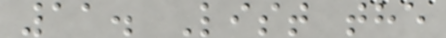11. List the
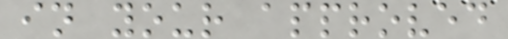in your approved
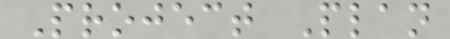Project Plan
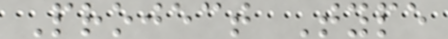Project Type
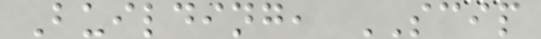Building, SCIP
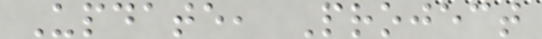Update, Project
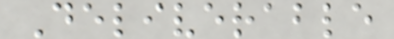Deliverable
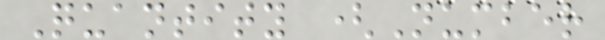Quantity (Number
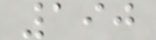190
